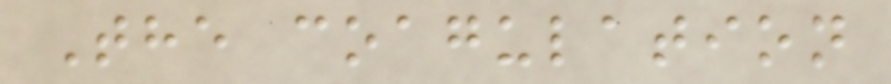The coagulation
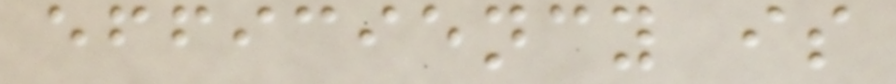efficiency is
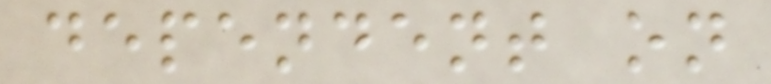dependent on
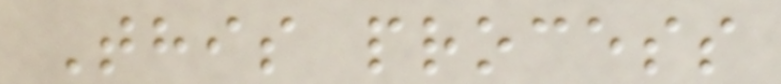This process
